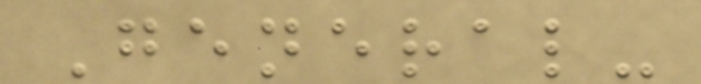General-
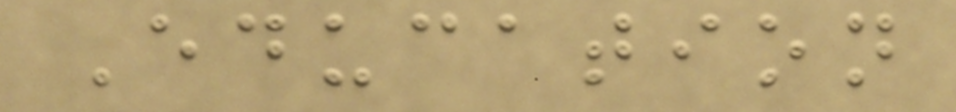Education
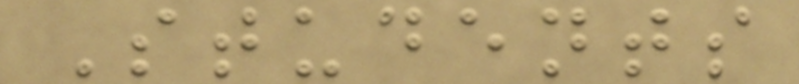Students
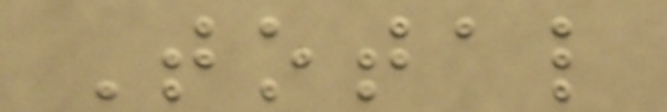Total
